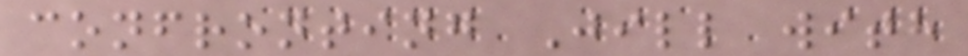confronting Jill with
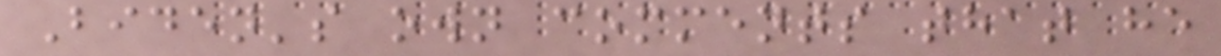Biden's own comments that he
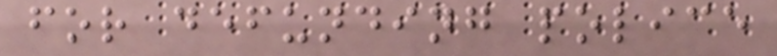for defunding police
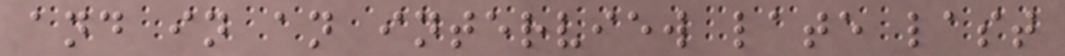and in an interview late last
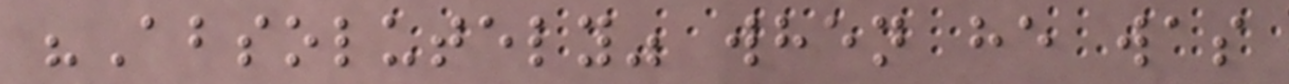"Absolutely" when he was
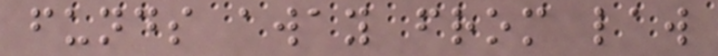funds away from law
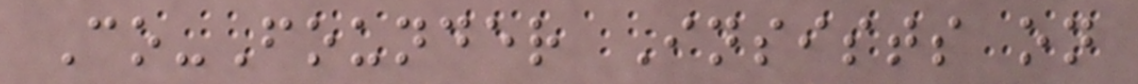Co-Founder Insists on
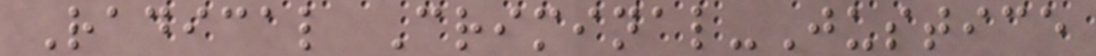Radical Criminal-Justice
